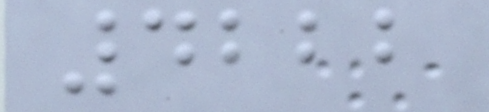4222
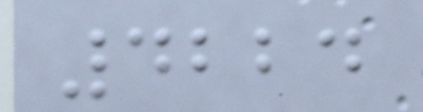4224
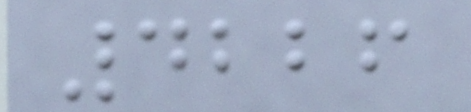4226
